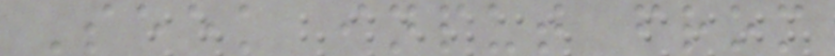Seek input from
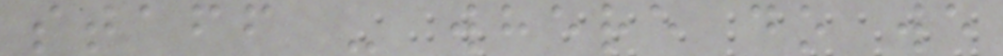staff - where do we
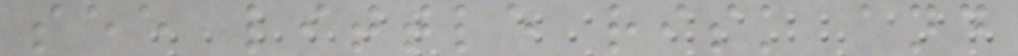see little risk and
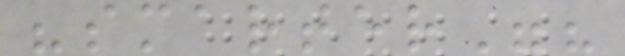"smarter"?
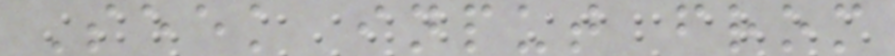Seek input from
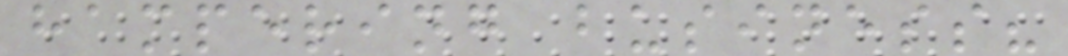hampering business?
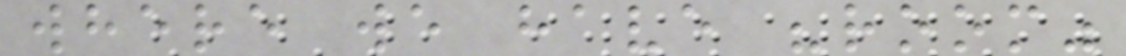where we have "room"
